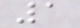1
